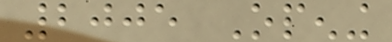2005 Opening
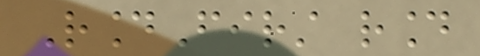RoundFirst round
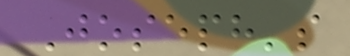Joseph's
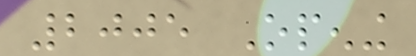2005 Opening
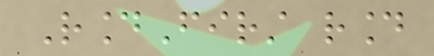RoundFirst round
